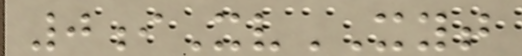0iXvXYT
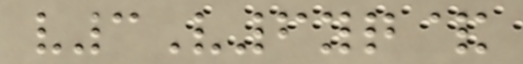v3V6yq&
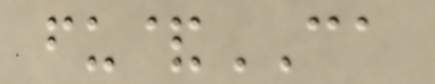fu&CA
